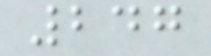247
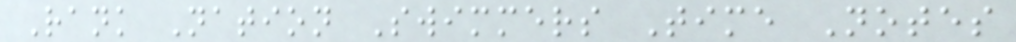Rank Nation Swimmers Time Notes
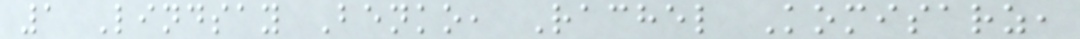1 Lindsay Benko, Rachel Komisarz,
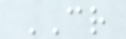CR
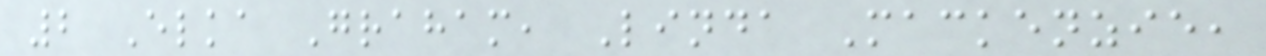2 Elka Graham, Linda Mackenzie,
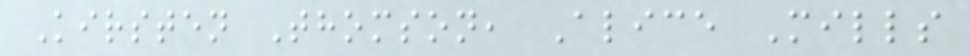Kirsten Thomson, Alice Mills
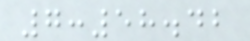7:58.42
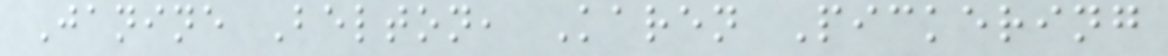Janine Belton, Karen Pickering
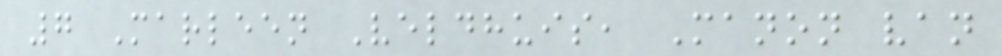7 Marleen Veldhuis, Manon van
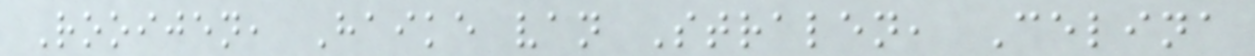Rooijen, Haike van Stralen, Celina
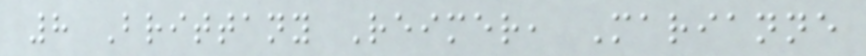8 Brittany Reimer, Marianne
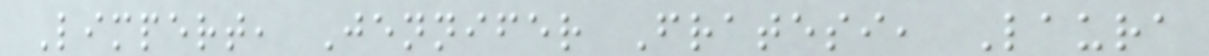Limpert, Jennifer Fratesi, Laura
